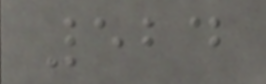524
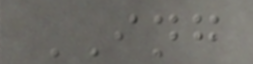ING
